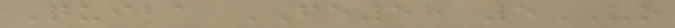Quiba FE58 5UO
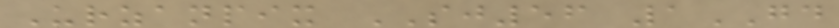Urzanpix SJ56 1GD
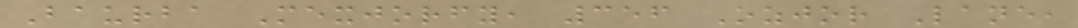Baurba Mexjorfy, 356 Ozjor Lane,
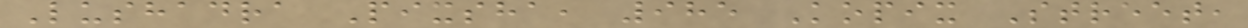Lushadra Pixsha, 985 Kopix Street,
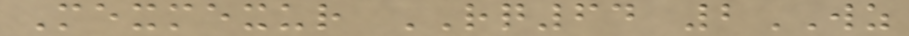Mexmexur RQ64 2WZ
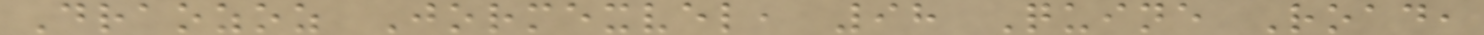Draozoz Jormexvel, 98 Quine Road,
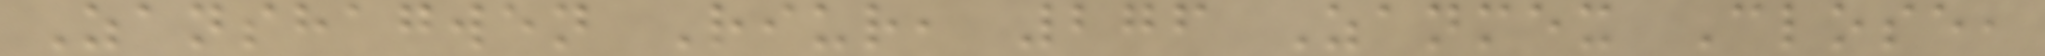Zanshagwen Riur, 276 Zanmex Close,
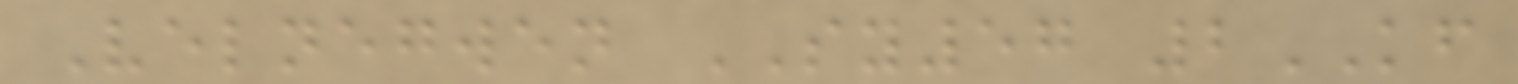Velnegwen SY57 2KF
